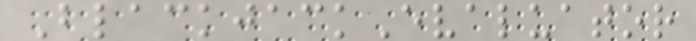BlackjackEvaluator
